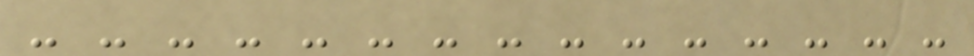- - - - - - - - - - - - - - -
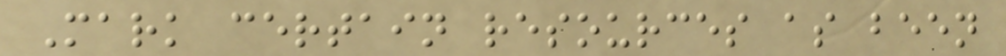Mark certain resources as been
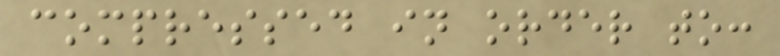compressed in order to:
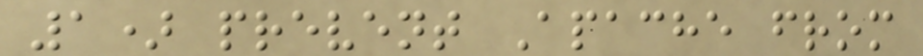1) prevent Apache from
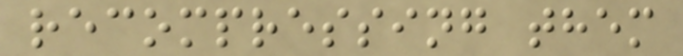recompressing them
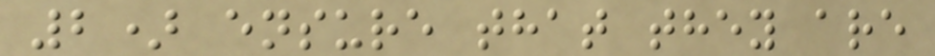2) ensure that they are
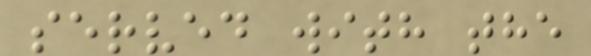served with the
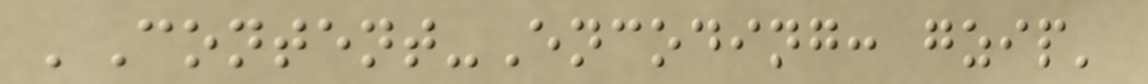'Content-Encoding: gzip'
